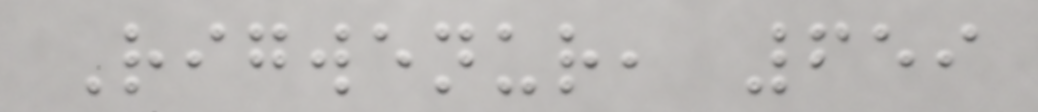Rigwenur, 659
